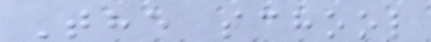The school
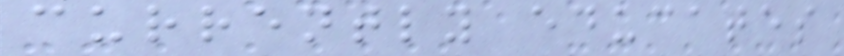currently educates
